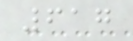617
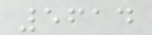5614
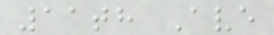11th Ave
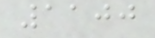1100
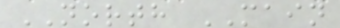NORTH MAIN
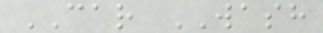CAR WASH
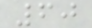60
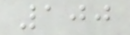100
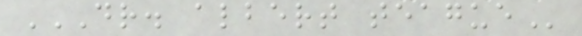DR. ALBERT TEAGUE
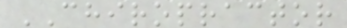CHIROPRACTOR
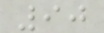90
